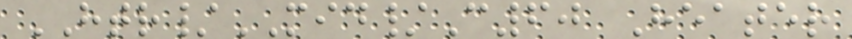HTR/MID/C60 Heater
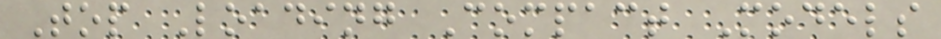Top Loading Compact Models
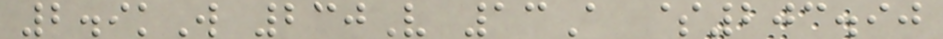2.9kW 230V 13A $203.90
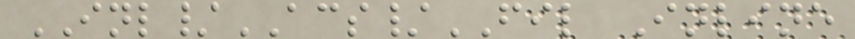INL/ACS/FIL Inline
